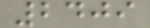2409
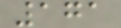171
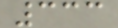333
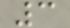3
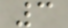3
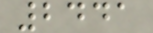2441
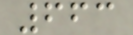663
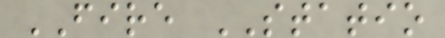FIRE STATIO
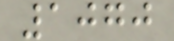1070
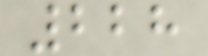228
